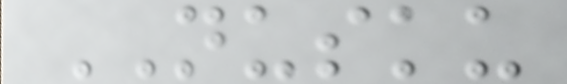NUSKU
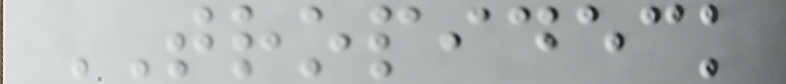TROPIDECK
